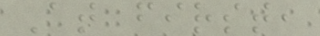At first,
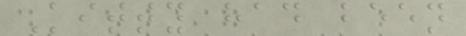Kitty had been
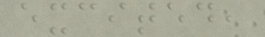excited,
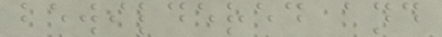bewildered and
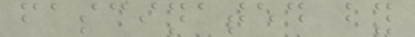fascinated by
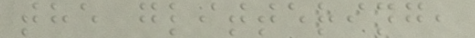the glittering,
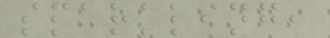sparkling,
